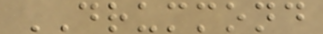DRUMMOND
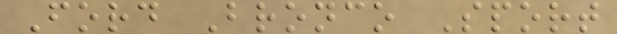Ford Bronco Sport
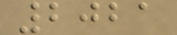2021
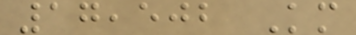17,502 Km
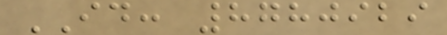ID: 8780929
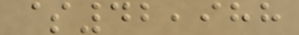$42,988
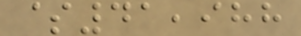$41,988
